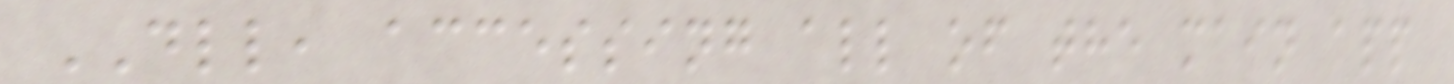DLL, accessing all of the main app
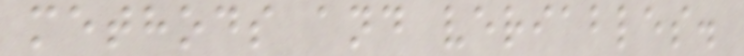methods and veriables.
